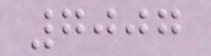7007
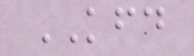KFD
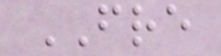FRE
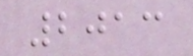2013
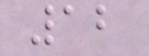12
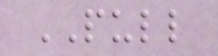PULL
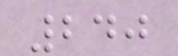240
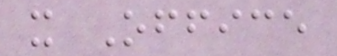x Office
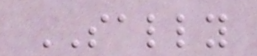SALLY
